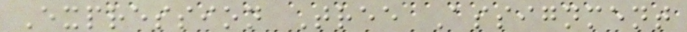Expression Tree Assignment
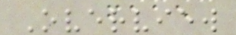Overview
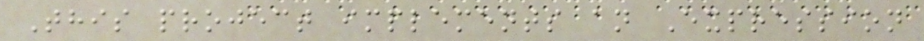This project implements an Expression
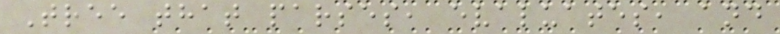Tree that parses, evaluates, and
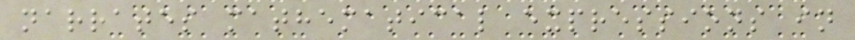narrates mathematical expressions in
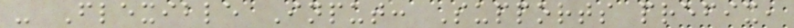- Flexible Input: Supports prefix,
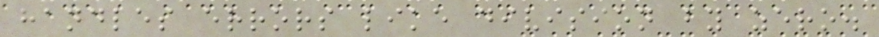handles errors like division by zero.
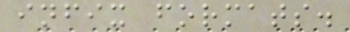infix formats.
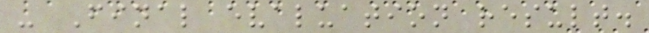- Final evaluation result.
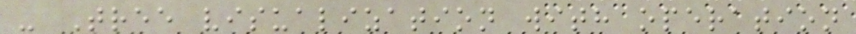- Tree visualization with operation
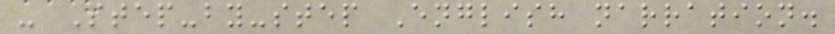- Step-by-step English narration.
